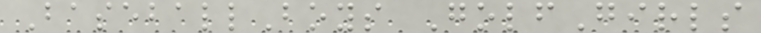BaseballBoys GolfGirls
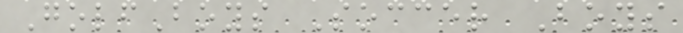GolfBoys Soccer Boys
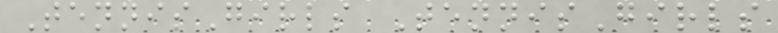TennisGirls TennisGirls
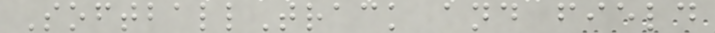SoftballTrack and field
